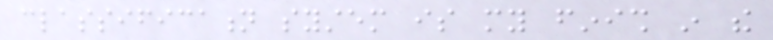classification system is my finish in the
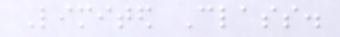Limited Class.
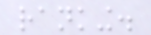ranking.
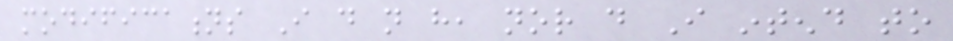modifications I do not have, nor do I intend to
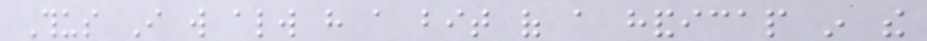Thus I will always have a bit of a handicap in the
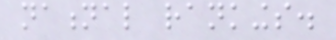national rankings.
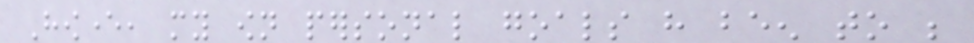However, my own personal goals have been to be
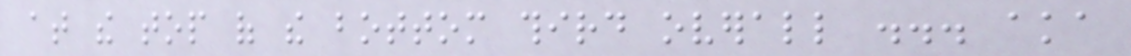at the top of the bottom third overall ... aka
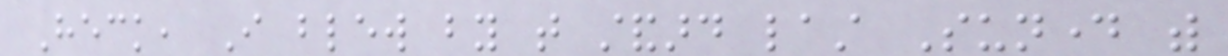Heck, I blew by that standard last Sunday with
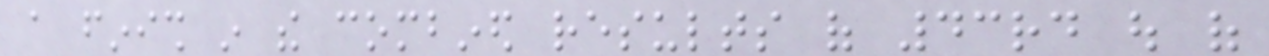a finish in the combined results of 43rd out of
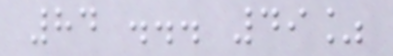84 ... 49%
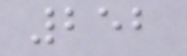252
